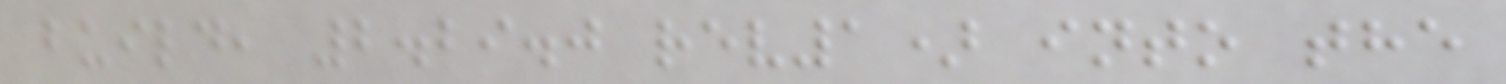build, 2.29.0 rev1) into the
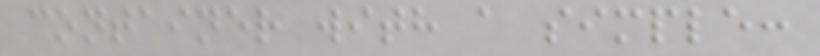container with a simple:
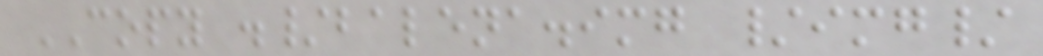COPY ./balena.img /img/
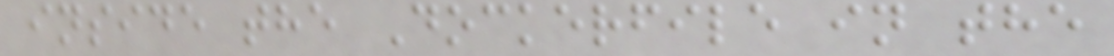inside the Dockerfile in the
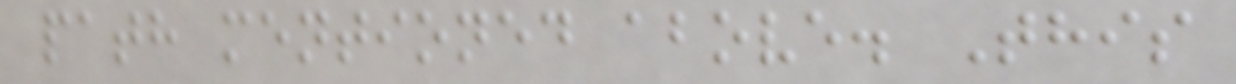path mentioned above. This
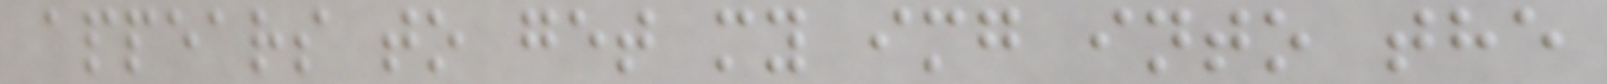appears to get my img into the
